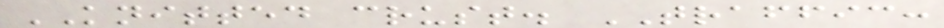KNITTED crust. TRAFFIC:
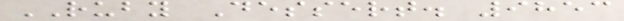RUBY Dessert. 9853
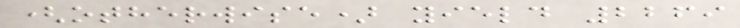(otherwise) yield 2269
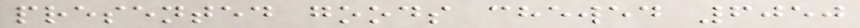presented goods chewed 6050
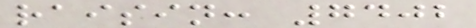raisin: 7402
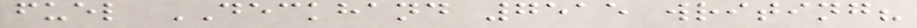fuel DECKHAND 7515 writing?
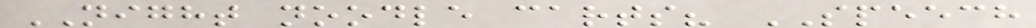NIGHT noodle carts? SPEECH
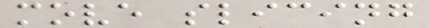move slicing
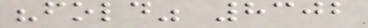"fold" 8302
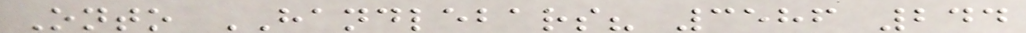Onto HANDLEBARS? 3586 244
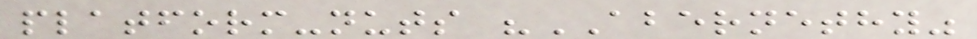platform-nuts "ABERNETHY"
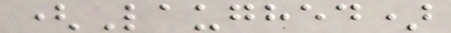(Laughed)
